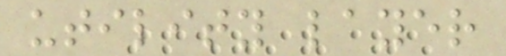utility layer
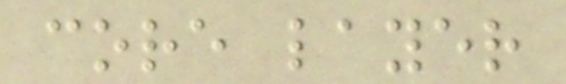core layer
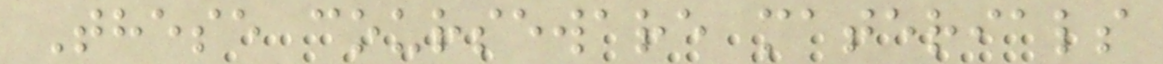These courseware materials
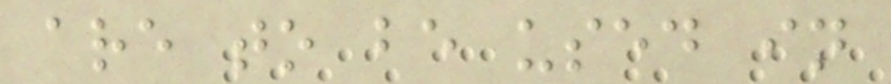are to be used in
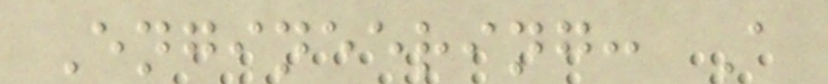Engineering: A
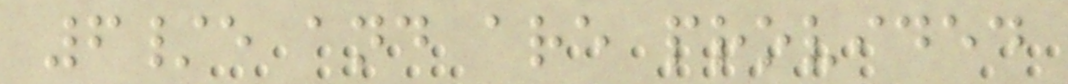6/e and are provided
